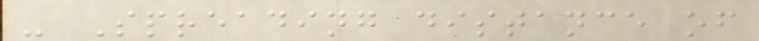- Spreading distance of
